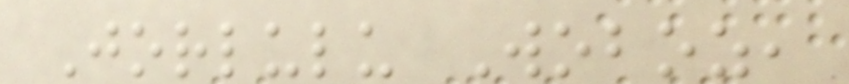Jorlulu Woboz,
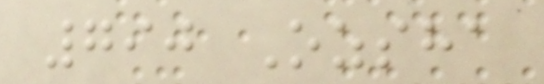790 Ozsha
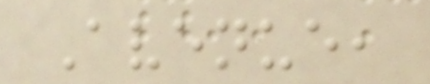Avenue,
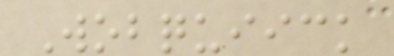Wobquiick
